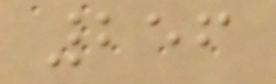256
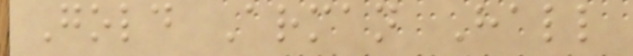Gold Arman Hall
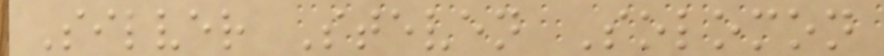Silver Steven Solomon
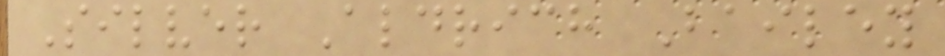Silver Aldrich Bailey
